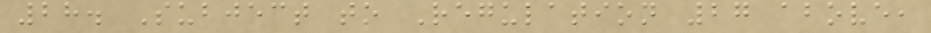28. Subject to Regulation 27 above,
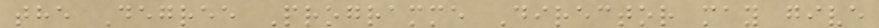the Degree Programme Director may give
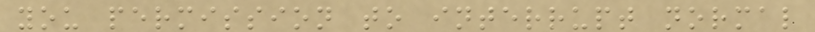you permission to interrupt normal
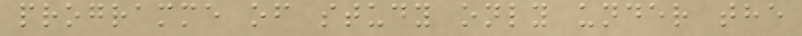programme of study only under the
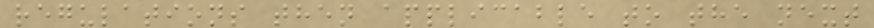regulations then applicable to the next
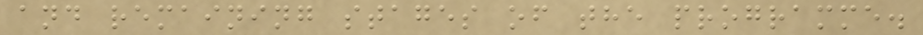and remaining stages of the programme.
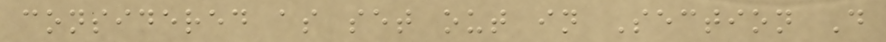considered as set out in Section D
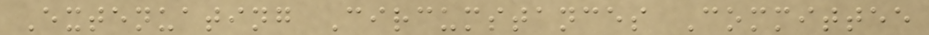Extenuating Circumstances Committee
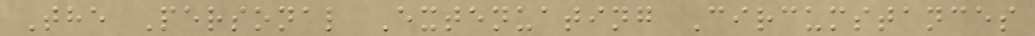The Personal Extenuating Circumstances
